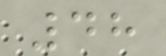48
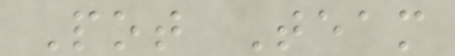Pot Team
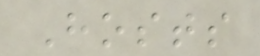Hosts
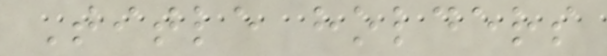Title holders
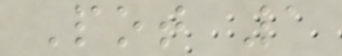Pot 1
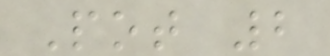Pot 2
